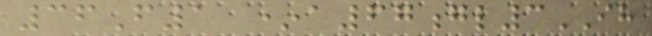36F1 *a67gl3IH
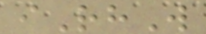iRhW
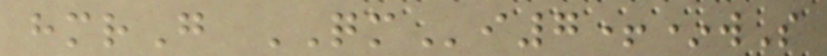hmrG QMi7+*wS
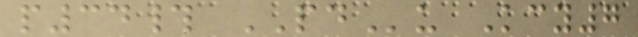p34# PDu Kcy7
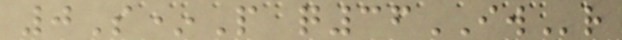0S*P q36IWr
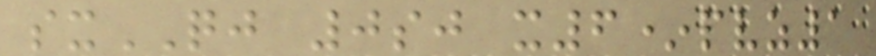sxQJ 0sj x6*pvz1
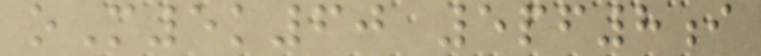oM5k60 5pf8i
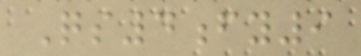Qs4fy9
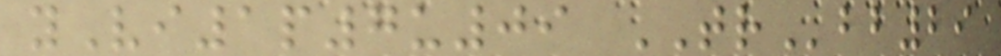yVi1p7u09 TRbb29
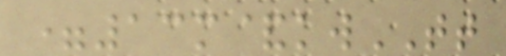=13m&kwTT
